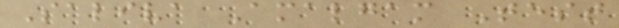Saliva Amalgam Test
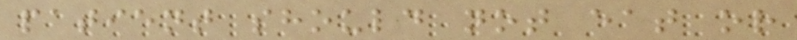patient should not eat or
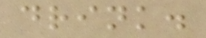drink.
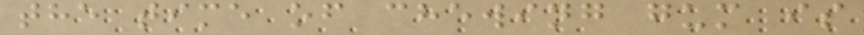the time of chewing gum is
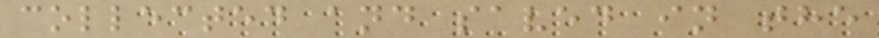collected and saved in the
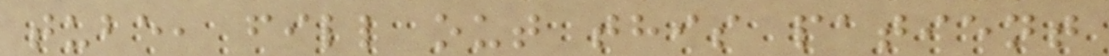tube, fill out this patient
